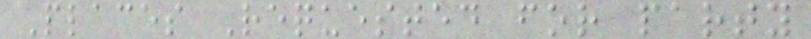Places Requested for party
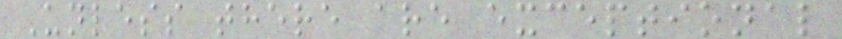Unless there are exceptional
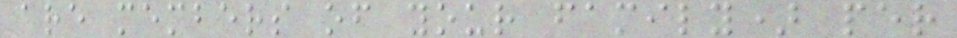are members of your family) per
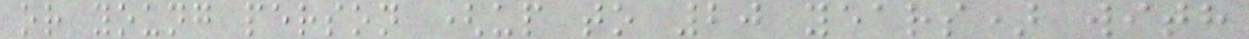or young person (up to 20 years) with
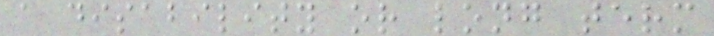a disability or long term
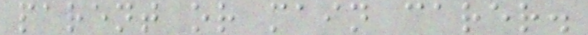parent or main carer.
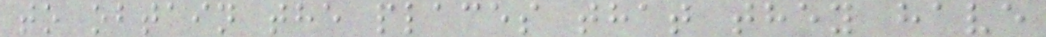to obtain the places that they have
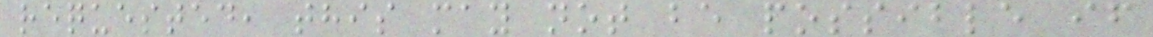requested, this may not be possible if
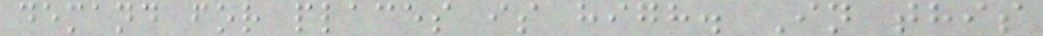demand for places is high. In this
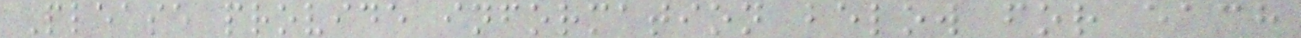Please provide information below for each
